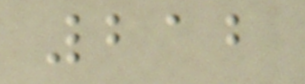212
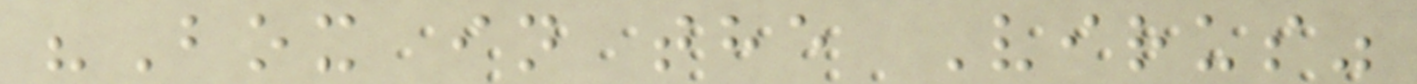"Box in the Virus"
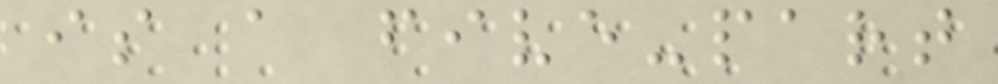is a five-part
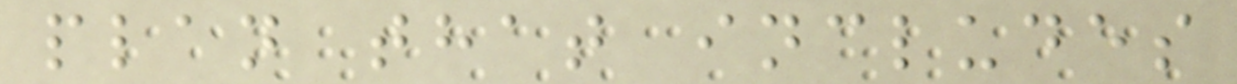plan that includes
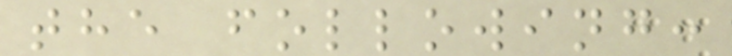the following:
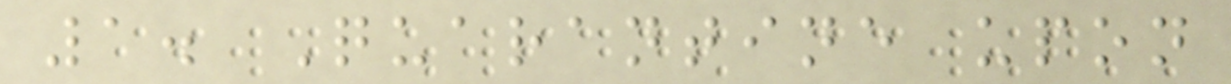1. Quarantine upon
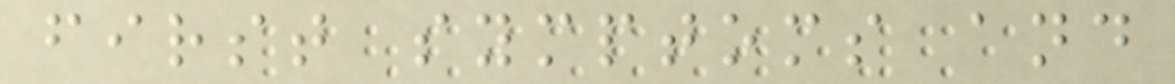first symptoms and
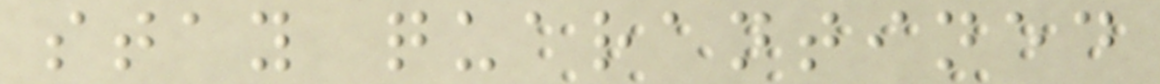stay quarantined
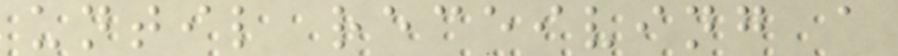until receiving a
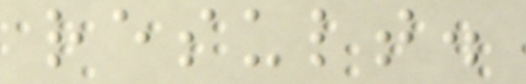result.
